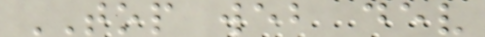TOP web dev
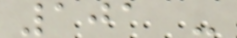101 -
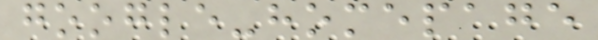google-homepage
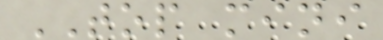TOP mini
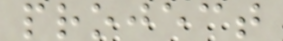project
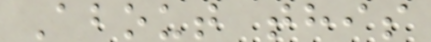About this
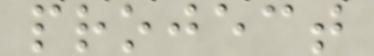project
